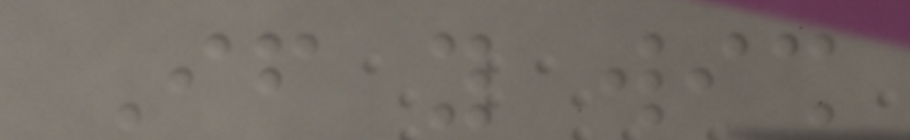If you wish
